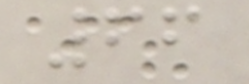66
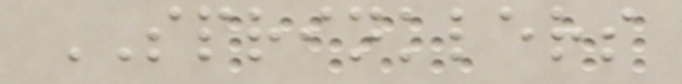SPRINKLERS
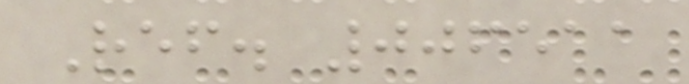Ref. 006511
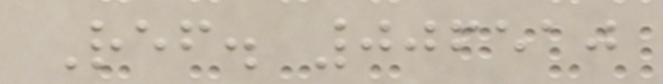Ref. 006510
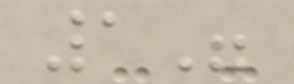1"
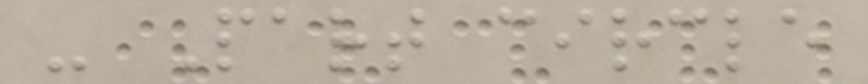- Part circle
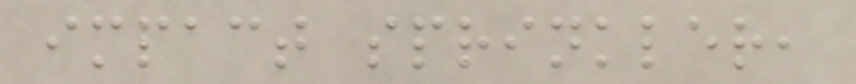impact sprinkler,
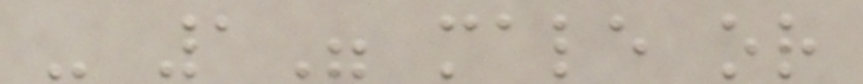- 1" male or
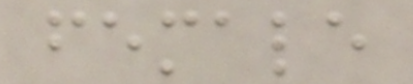female
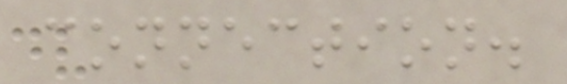connection.
